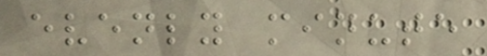evenly minute
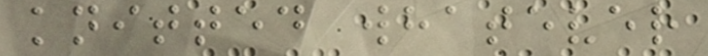knitted whatever
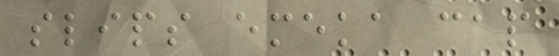slips emeka cap
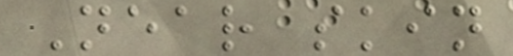Near skin
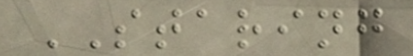STARING
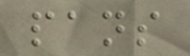pans
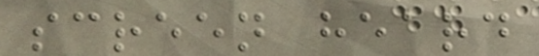screen heard
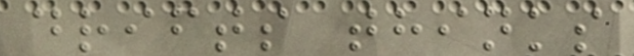drifts thinks
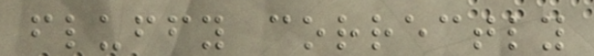fluffy correctly
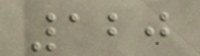120
